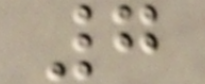7
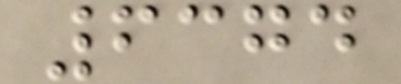6374
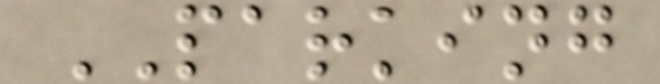PARKING
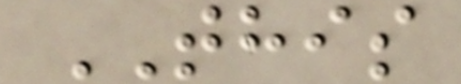THIS
